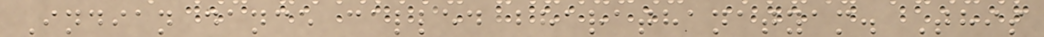Indian dance called bharathanatyam. This
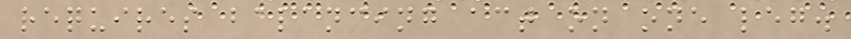requires balancing act on one leg.
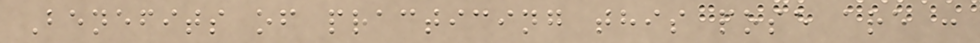Benefits of practicing this pose are :
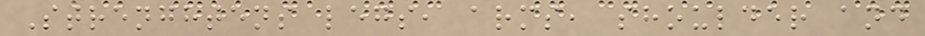Strenghtens legs, arms, shoulder and
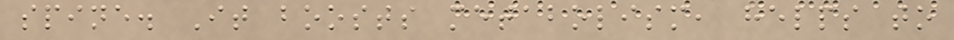spine. It boosts metabolism, helps to
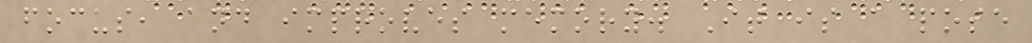focus, and improves memory. It is a pose
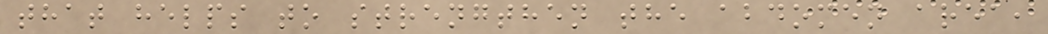that helps to strengthen the abdomen area,
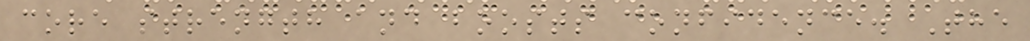core strength and boosts confidence. The
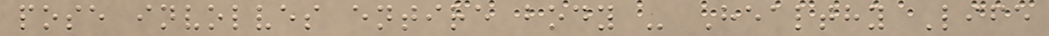pose involves entire body - Healthy Life
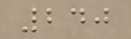240
